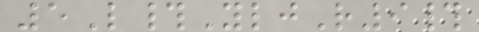5L#YljR9#
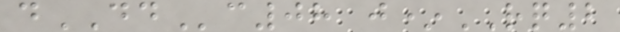dDDc08 j*RQ2
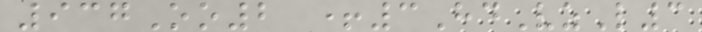937Oo2 +3HdVzL3
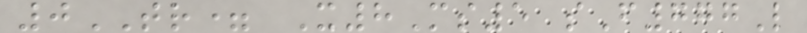0TR= X8Ms5 sF777L
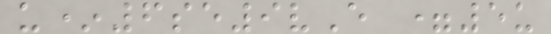u*6se9vE =5u
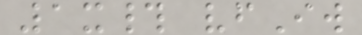1x# vfIw
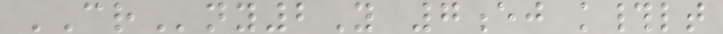CRny2Y 7ej k#lt
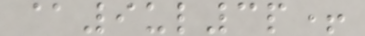@9ul3p+
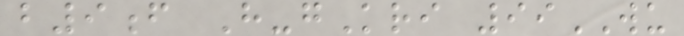b9f H-gKri 99WU
